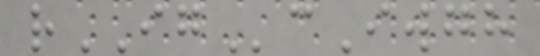rIGcIwgh
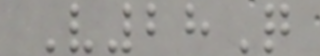V28Q
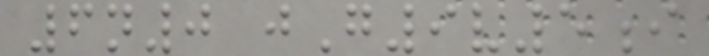6n0 jG9v5i
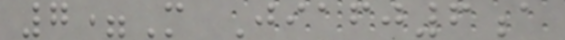7=M Jiafj6a
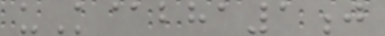uK@bha1j
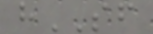hSF
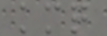kmq
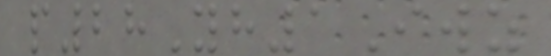p28Yh1Iwz
